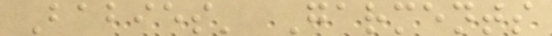Babies' Garments
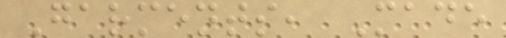Garments, Made
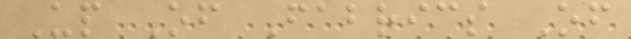Up Of Fabrics Of
